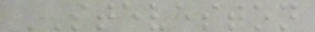STEVESTON
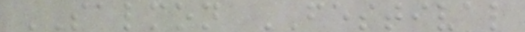SALMON FESTIVAL
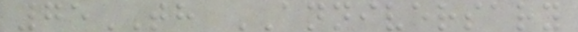75TH ANNIVERSARY
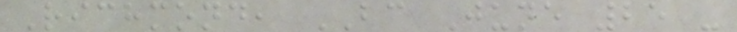Richmond, BC June 25 -
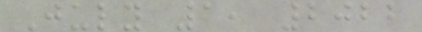July 1, 2022
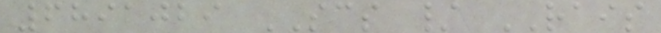6891029 SCS / RAIS
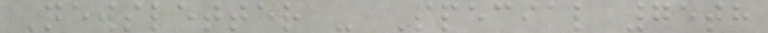Newsletter - Special 75th
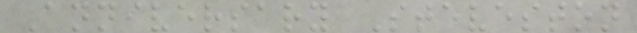Anniversary Steveston
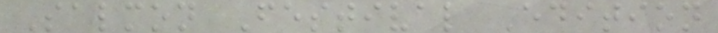Salmon Festival Edition
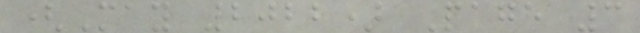(May 2022) Page 3
